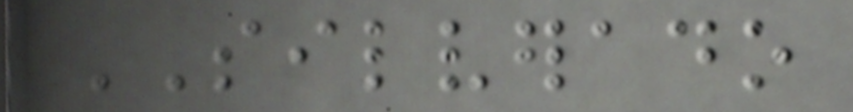SILVERADO
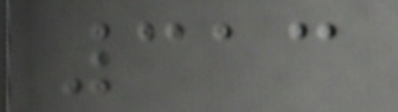313
